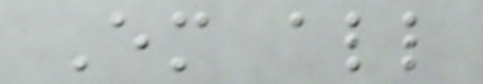Em all
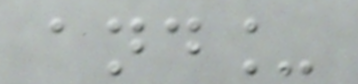and_
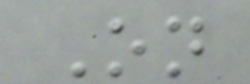On
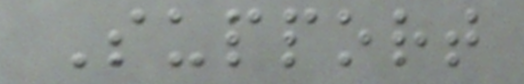Support
